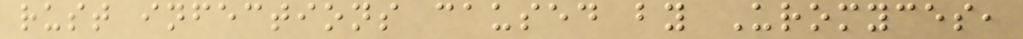rust infections caused by Uromyces,
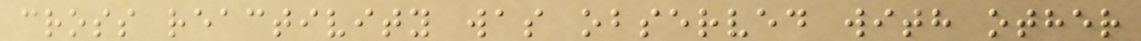cross reactivity was observed with other
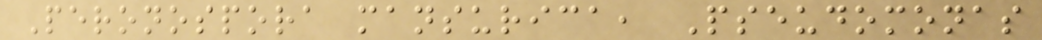Peronospora mansurica, Pseudomonas
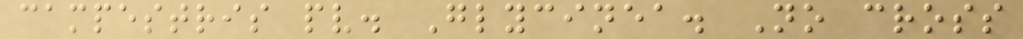campestris pv. Glycinea. No cross
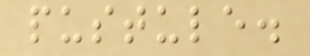pustule.
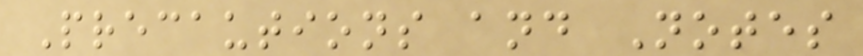Precautions and Notes
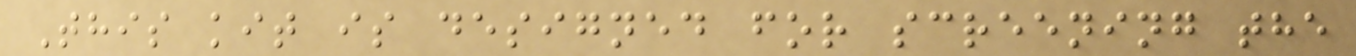This kit is designed for screening the
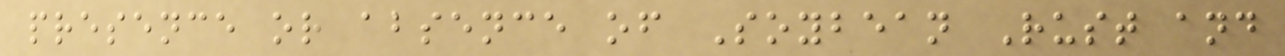presence or absence of Soybean Rust and
